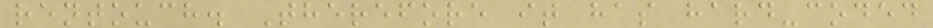rentouch. Therefore it has hard-coded
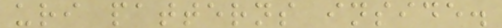uri patterns inside.
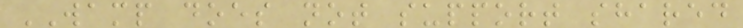WAMP does not support shared
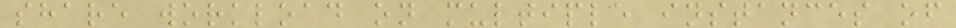share workload on multiple instances of
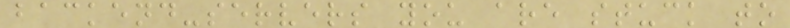backend-servers you are stuck to
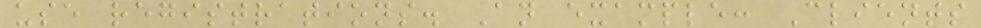use registrations. An example: Clients
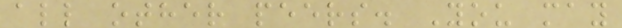all other peers. You may
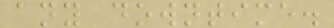any downtime.
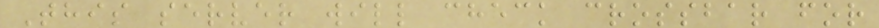This server will check crossbar for
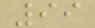99
